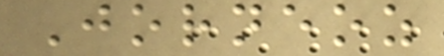Jorneoz
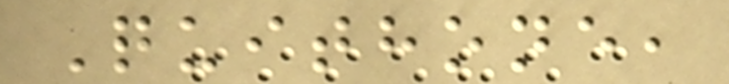Quithone,
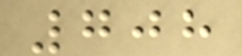708
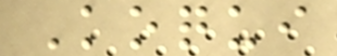Koqui
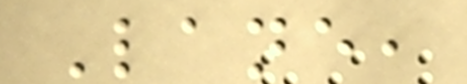Lane,
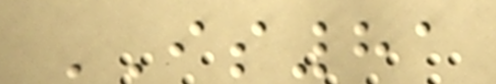IS81
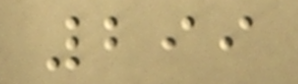299
